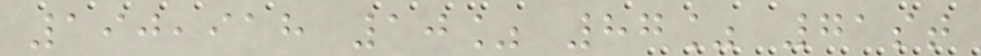190,918 10% 87% 71st
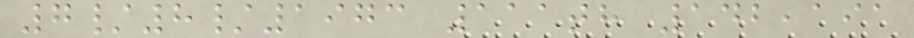7/8/1973 111th 142,191
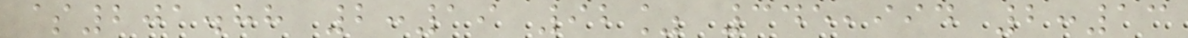$201.88 2:19 92% 345,994 2:13
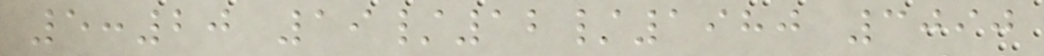5:20 19/12/1980 3090
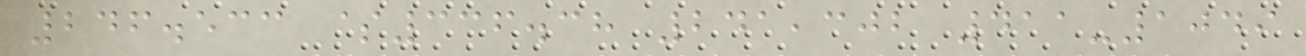246.533 $336.38 241,302 411-1049
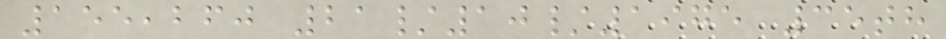155,260 21/10/1975 35th
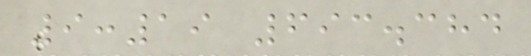9:19 693.384
